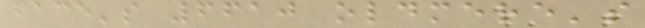face's 6610 oldmere's
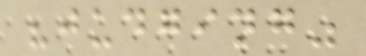"judging"
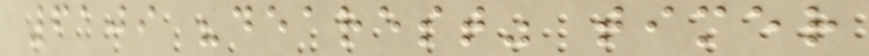6109 "dearest" timer
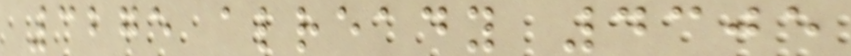3275 already 4305
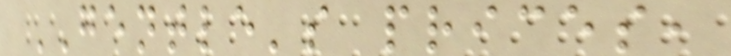GENTLE's prices,
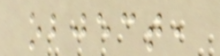object,
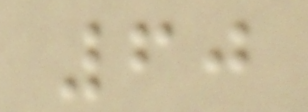60
